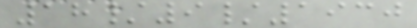18/9/1930
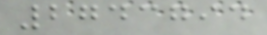2743794
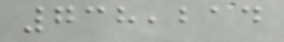738,214
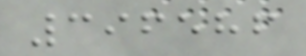396586
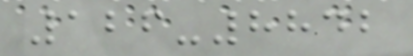126-8842
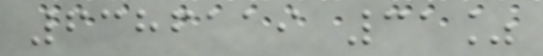6386119 31%
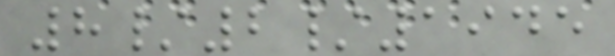8/2/1945
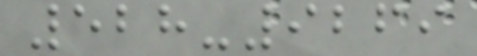528-9269
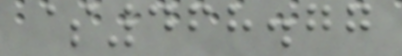$468.77
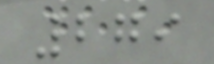279
